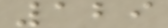129
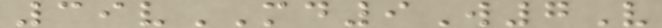39vMD9W7V
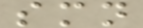smn
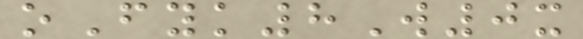oFyk8W0x
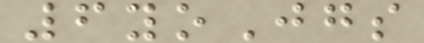6yoJgs
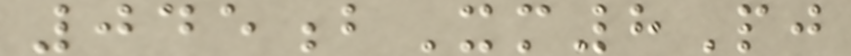045bXm8Pj
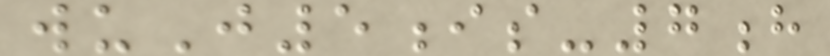wuJ5is-7h
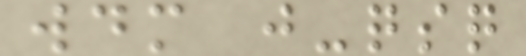wdm j-qsq
